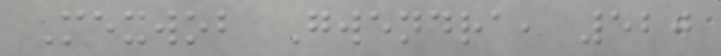Mexwob Gwendra, 520
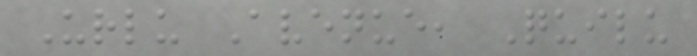Urlu Avenue, Quilu
